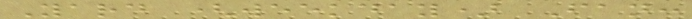Yard (weekday) Fan:
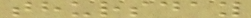thursday
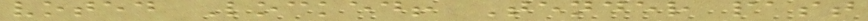voted Locked! Tender past
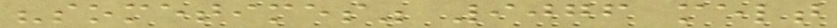"sometimes" 9076 melt
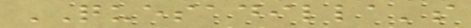QUESADILLA's
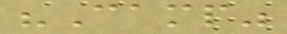"Camp"
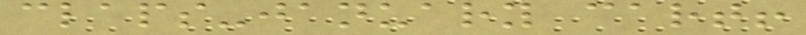claps-january cart!
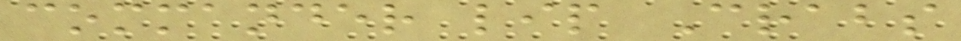commander lip Crabs
